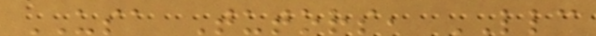USA Tutors, LLC
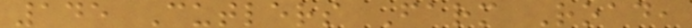145 Cutlers Farm Road,
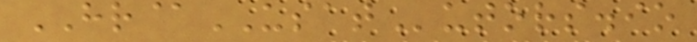HR@USATutors.io
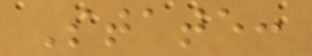State:
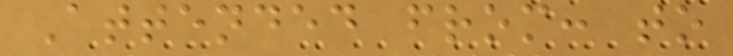Attended from: to
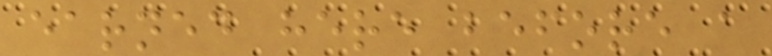earned here before a
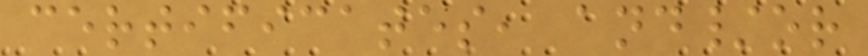certificates, and/or
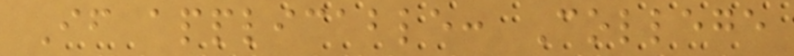If applicable: College
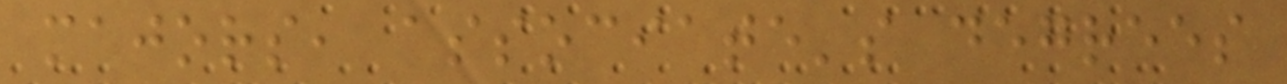majors, associate's degrees
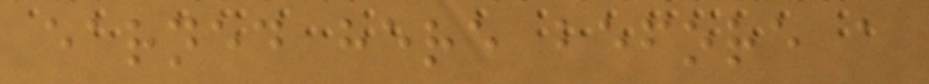earned here before a
